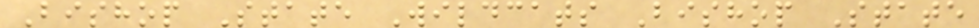Bishop State Wildcats Bishop State
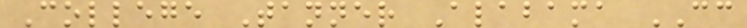College Tanner Alabama CC
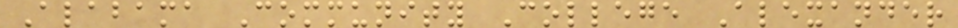Alabama Community College Alexander
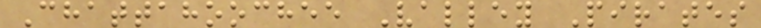Chattahoochee Valley Pirates
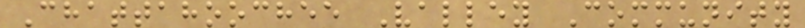Chattahoochee Valley Community
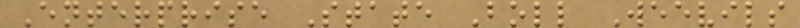Enterprise State Boll Weevils
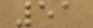51
